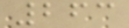263
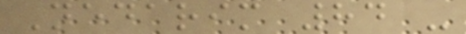Nedarim 84 -
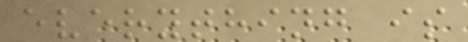everything is
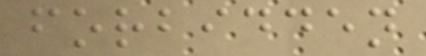forbidden
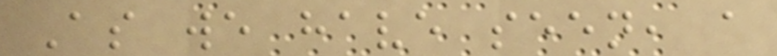As we have seen, a
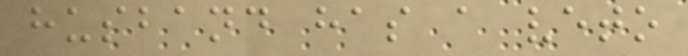husband has a veto
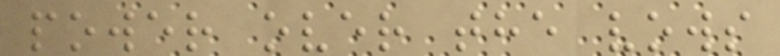power over the vows
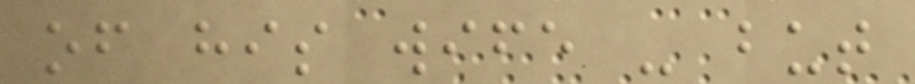of his wife - but
